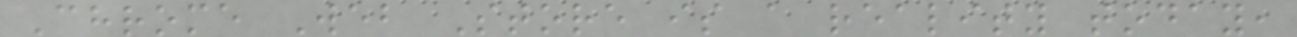Chrome Web Store is a reality today,
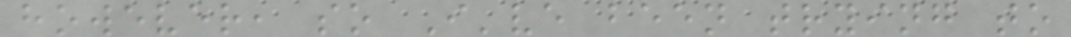however, so I've been trying to
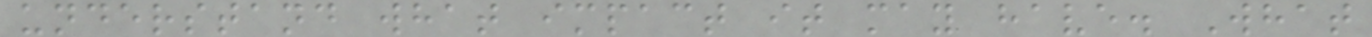understand what impact it may have. What
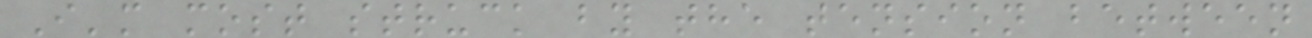I'm most struck by the tension between
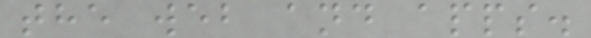the web and apps.
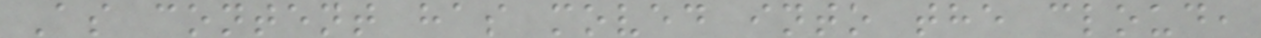As content has moved into the cloud,
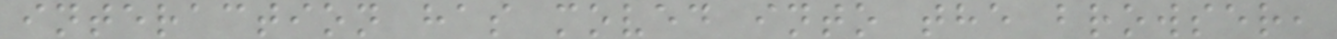interaction has moved into the browser,
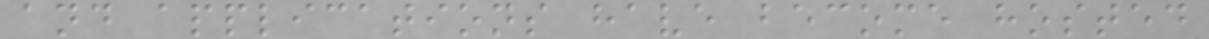and applications have become hosted
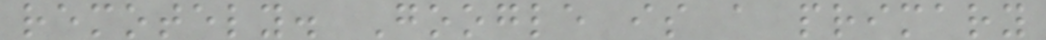remotely. Google is a primary
